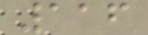116
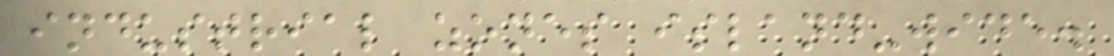industrial zones island-wide.
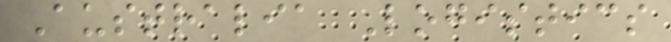Australia Logistics
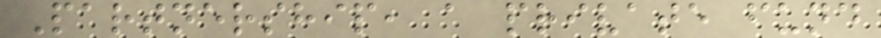Partnership, a private fund
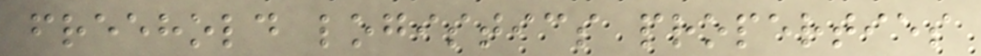freehold logistics properties
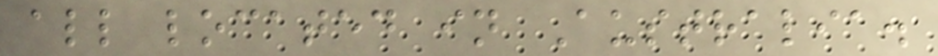all located in Australia.
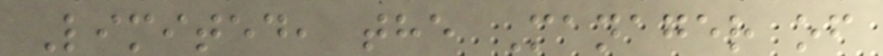Limited, the Manager of
